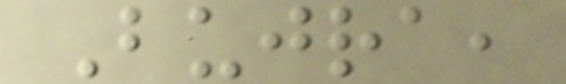Bujra,
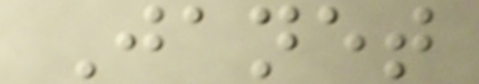Janet
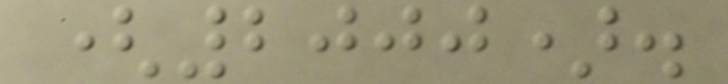(2000).
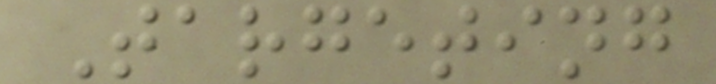Targeting
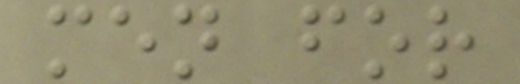men for
